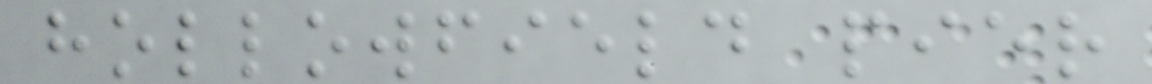hollowfield pier
